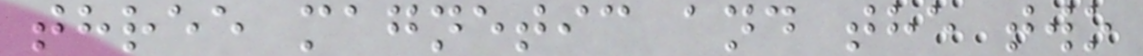three magnetic and the two
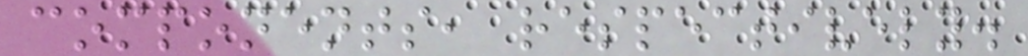components, respectively.
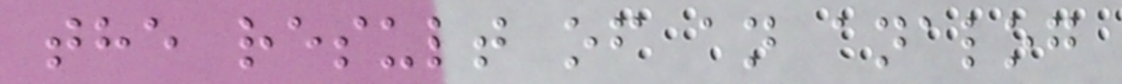the result of an analog
